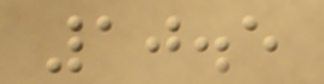10.5
